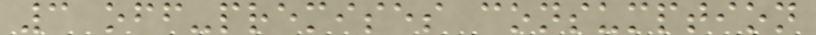3 off-premises consumption
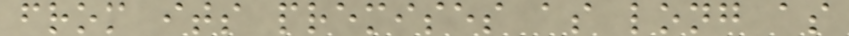from its premises as long as
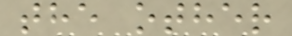the other
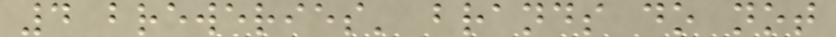4 breweries' brands do not
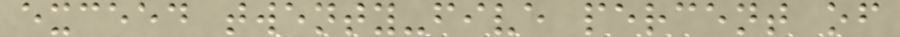exceed twenty-five percent of
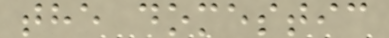the domestic
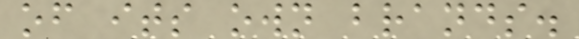of its own brands.
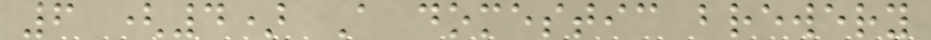6 (4) A domestic brewery
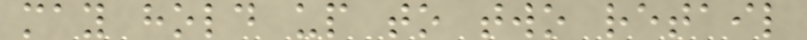may hold up to two retail
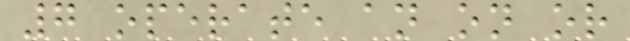7 operate an on or
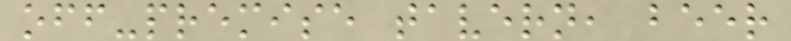off-premise tavern, beer
